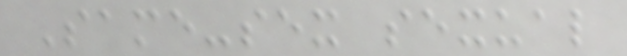Same-sex sexual
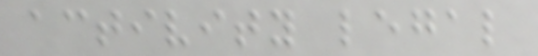activity legal
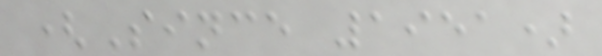(Since 1951)
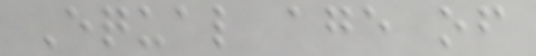Equal age of
